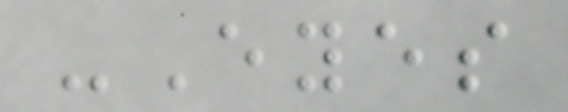-Eyes
